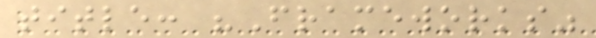title: "Frameworks"
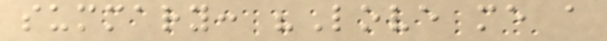summary: "Love me a
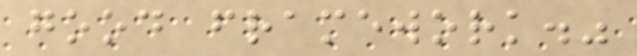good framework."
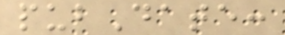pubDate:
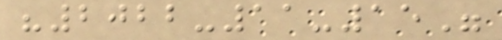"2022-11-15"
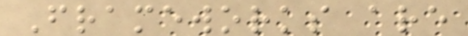Frameworks are
